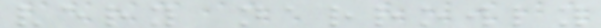very narrowly
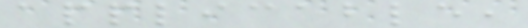applicable,
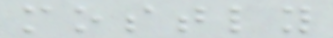mostly
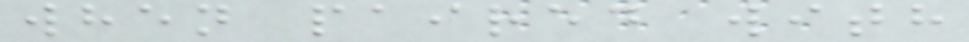when paired with
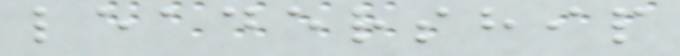leadership
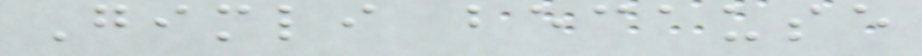Gimli because
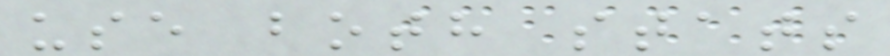use both stats
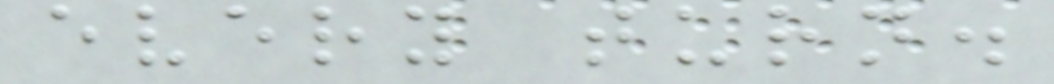every turn.
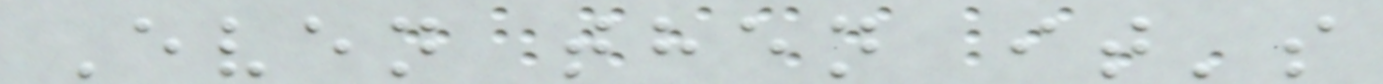Even then it's
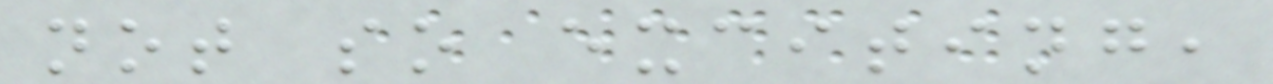not so exciting,
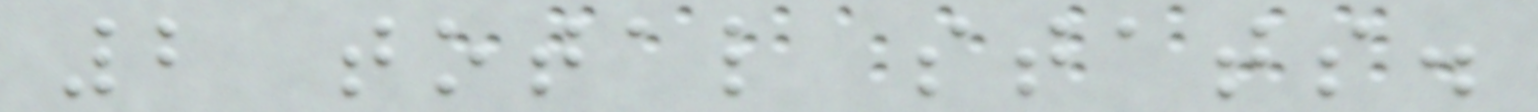2 total stats.
